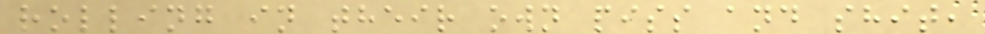rolling in their own piss and shit,
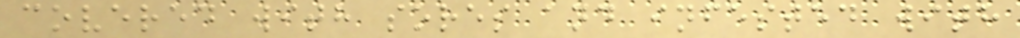covered with sores and infested with
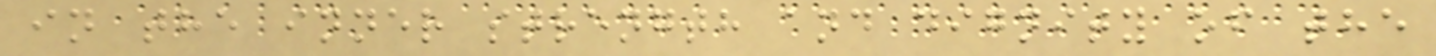in the inner strength and dignity of the
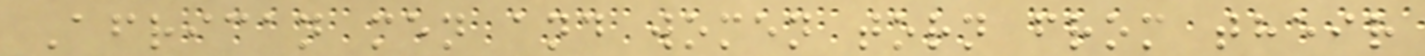African men and women torn from their
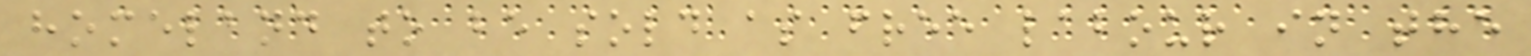homeland to be sold as free labour in the
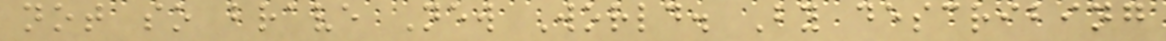not so brave New World. By describing
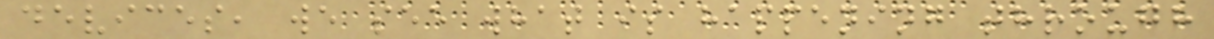devices, we see what is happening through
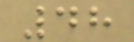48
